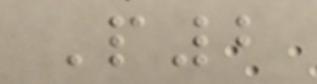P2
